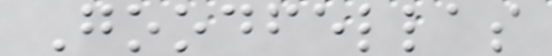Goodfellas
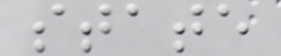state
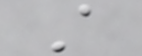A
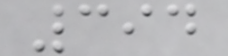394
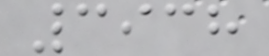3938
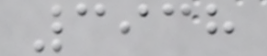3938
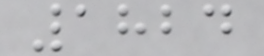1824
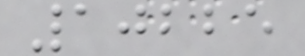10225
